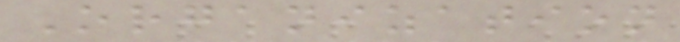Organization
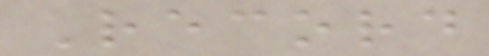Record
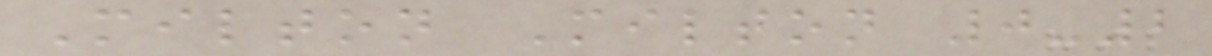Milton Milton 0-2
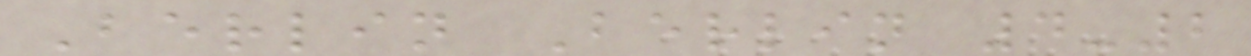Berlin Berlin 4-2
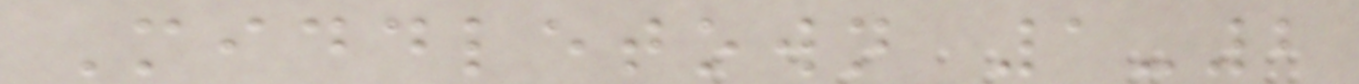Middletown 1-2
